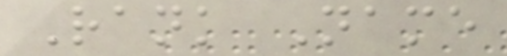Rank Name
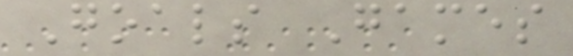Goals Games
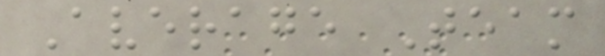Average Team
